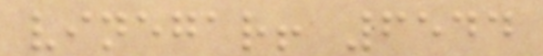vinegar! 6544
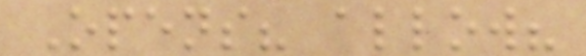Opens? allow?
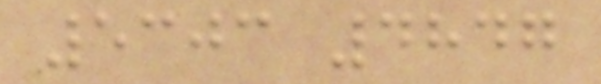5303 4847
